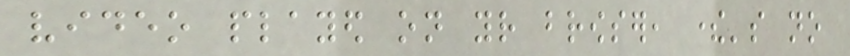video played on your browser, there's no
